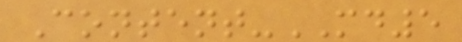Content-MD5
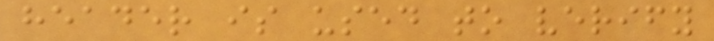header is used to verify
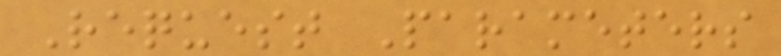Request Parameters
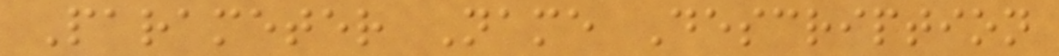Parameter Name Description
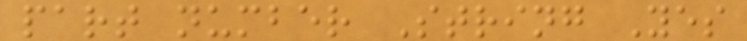part number String Yes
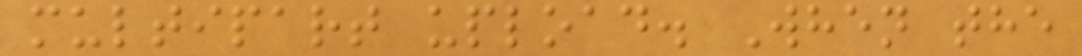multipart upload. When the
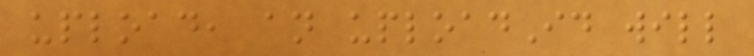upload, an uploadId will
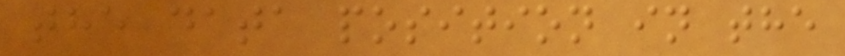the data position in the
